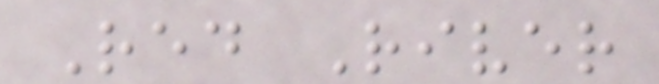Red River
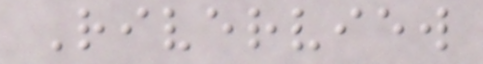Riverview
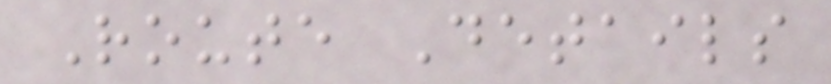Route Details
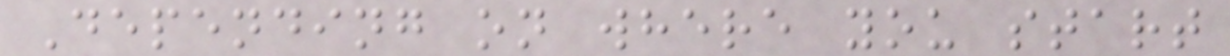Depending on where you start
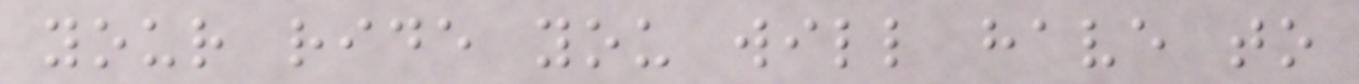your ride you will have to
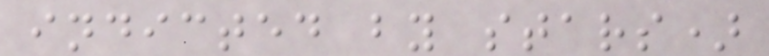indicted by stars)
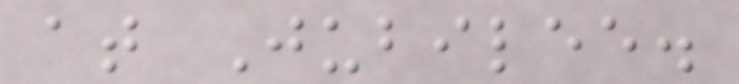at Jubilee.
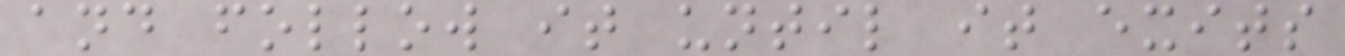and follow it until it exits
